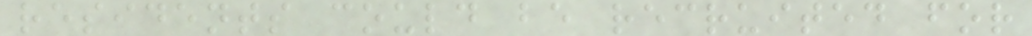residents could be recruited for
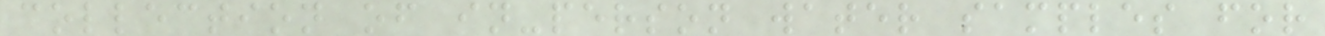collection of in-person water samples for
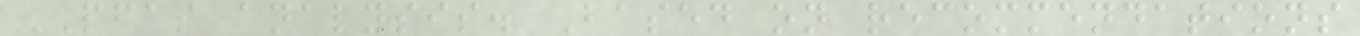PFAS analysis. Based on recommendations
